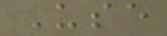Use
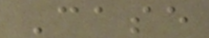Case
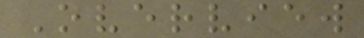Overview
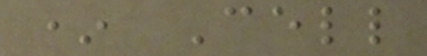* Cell
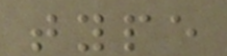type
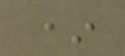*
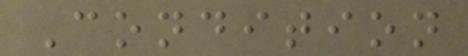Condition
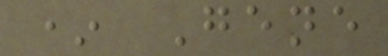* Gene
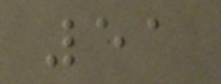51
